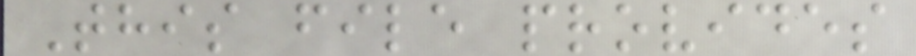This file provides
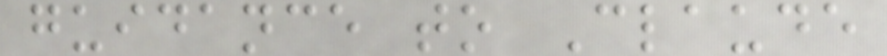guidance to Claude
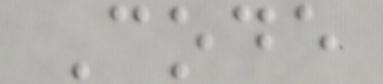Code
